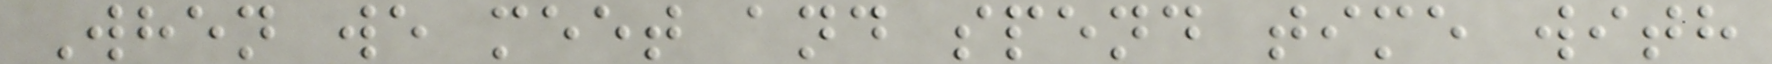When we meet and spend time with
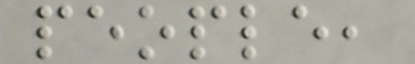people,
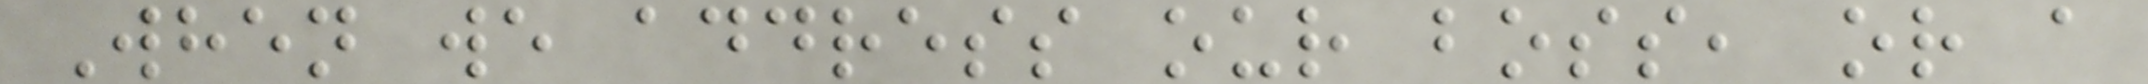When we address our boss, or a
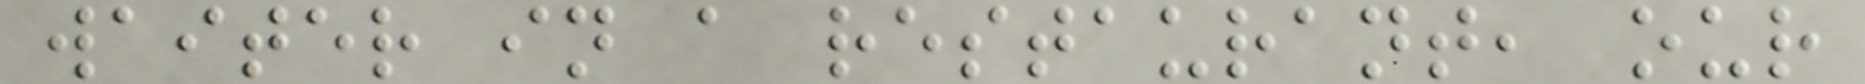waiter in a restaurant, our
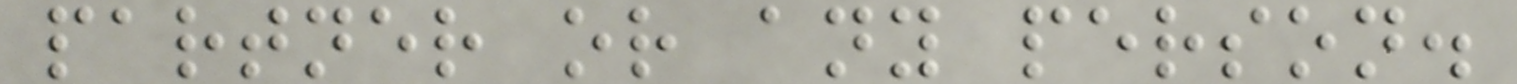partner or any person.
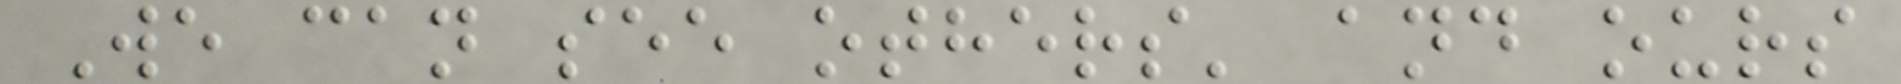We can see others' and ours
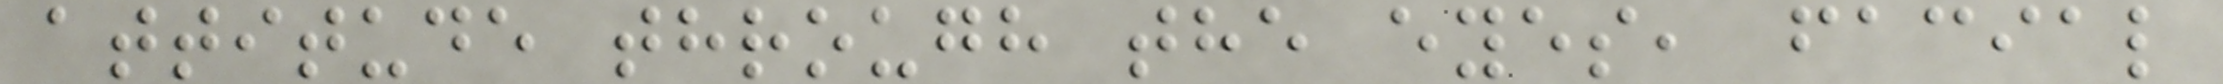attitude through the eyes, facial
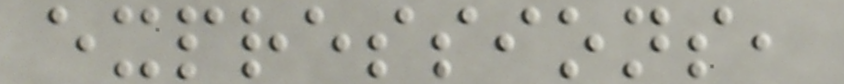expressions,
